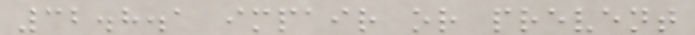32.8.1 impair or prevent
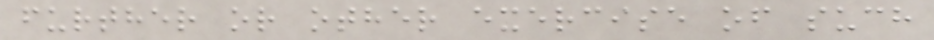further or other exercise of such
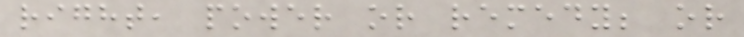right, power or remedy; or
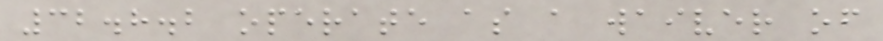32.8.2 operate as a waiver of
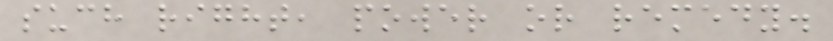such right, power or remedy.
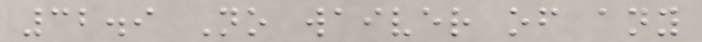32.9 No waiver of any
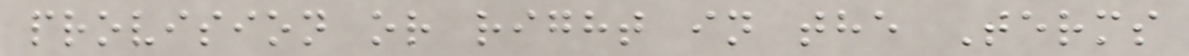provision or right in the Terms
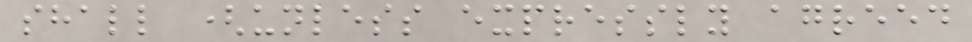shall (unless expressly agreed
